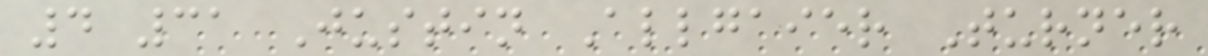4 31 Justin Allgaier Turner
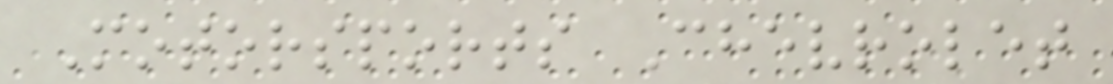Motorsports Chevrolet
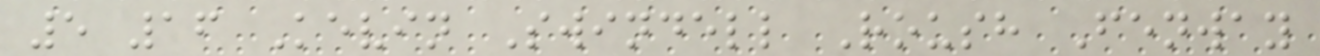5 16 Kevin Swindell Roush Fenway
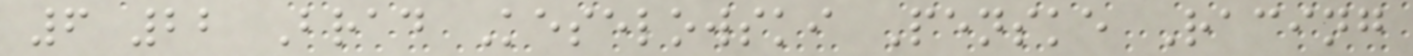6 22 Brad Keselowski Penske Racing
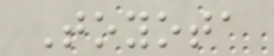Toyota
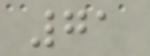71
